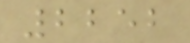2252
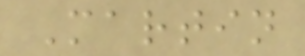Martin
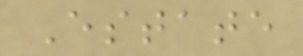Estate
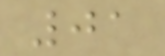01
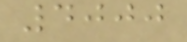4000
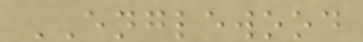ENGLEWOOD
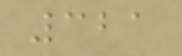321
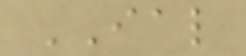IAL
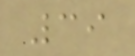39
